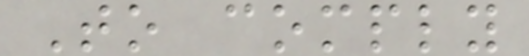To comply
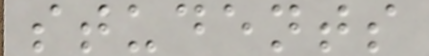students
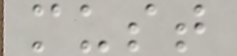must
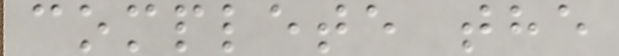complete the
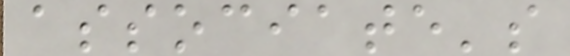associate's
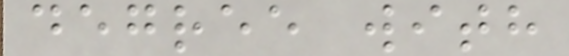degree with
